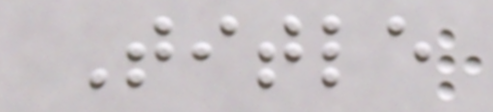Title
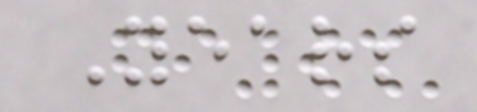Years
